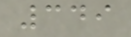349
